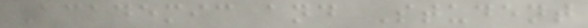Academic and Student
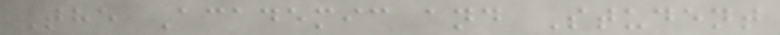The Academic and Student
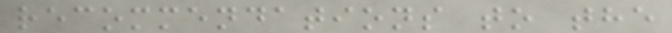recommendations to the
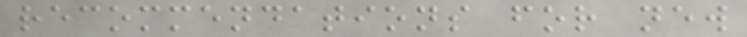recommendations for new
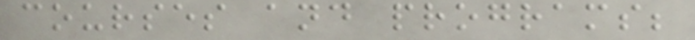courses and programs;
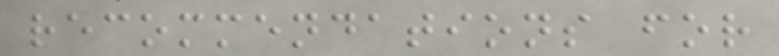recommendations for
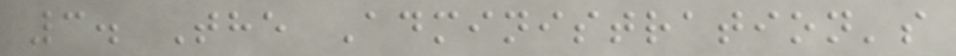3. The Administration's
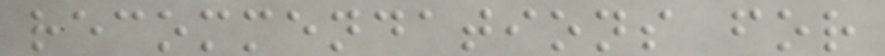recommendations for
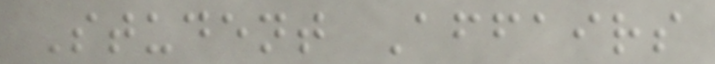Student Affairs
